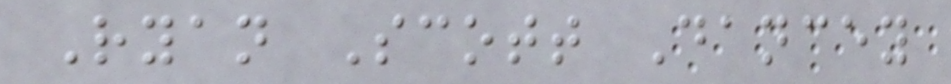Ryan Scott Dancey
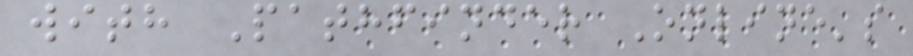with Pathfinder Online's
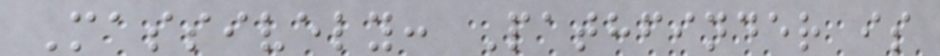Massively: Pathfinder is
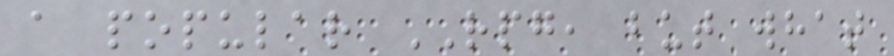a popular RPG, but what
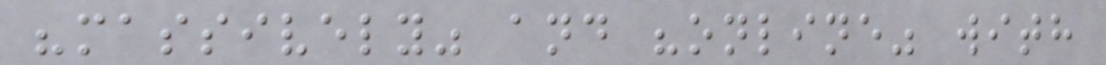"massively" and "online" with
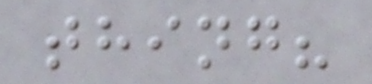thing?
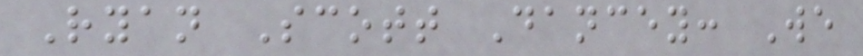Ryan Scott Dancey: We
